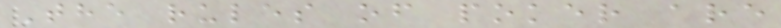The rules of poker are
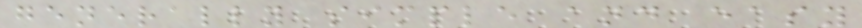generally simple and easy
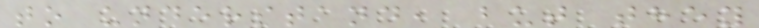to understand, but they
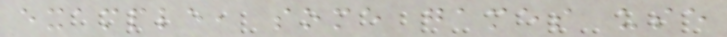example, some games use
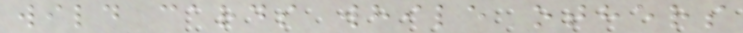wild cards while others
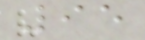95
